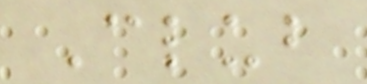Club
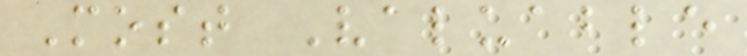Most Valuable
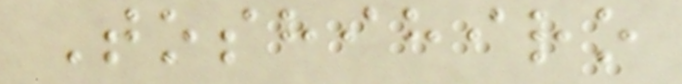Toshihiro
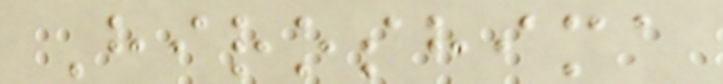Hiroshima
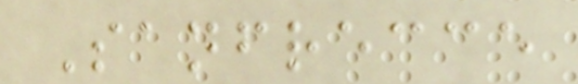Sanfrecce
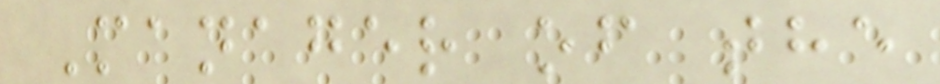Manager of the
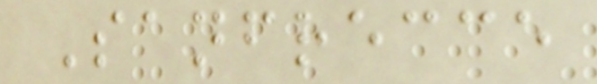Sanfrecce
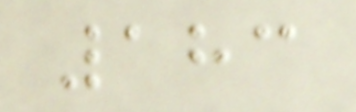183
